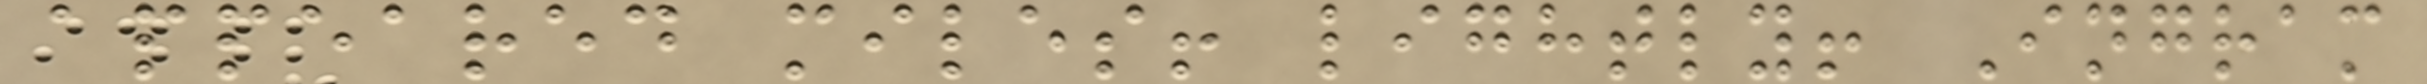appeared miles! lightly! Ingram
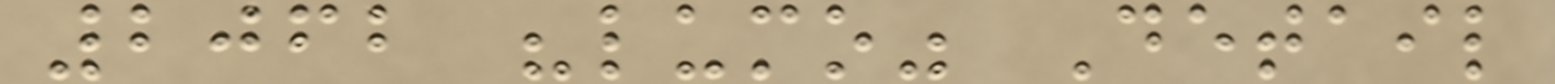2062 "lumo" Detail
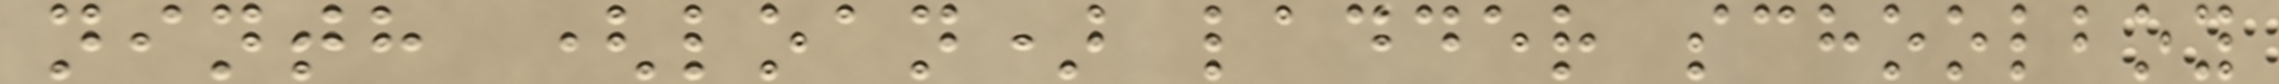ninth (loan) ladder schoolboy
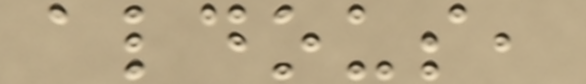aldous,
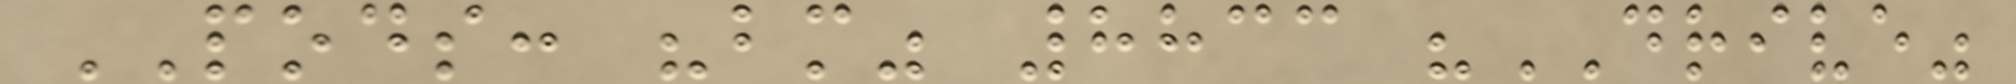PODS: "bm" 8833 "DRIVE"
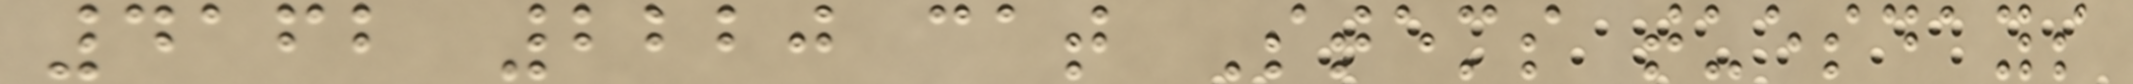4162 2220 cat Stems tuesdays
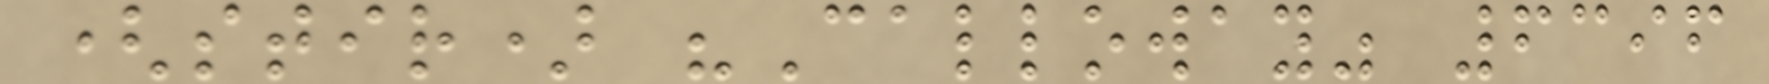(stir) "Calloway" 6396
